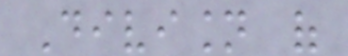Division of
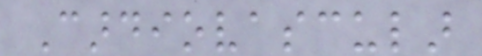Cardiovascular
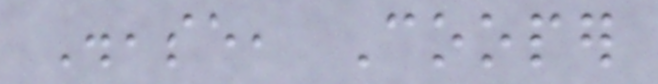Disease, Cooper
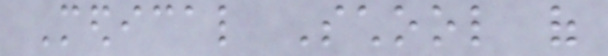Medical School of
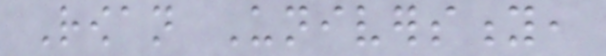Rowan University,
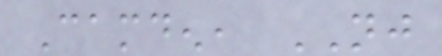Camden, NJ
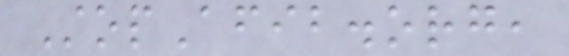StopAfib.org,
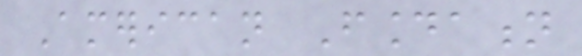American Foundation
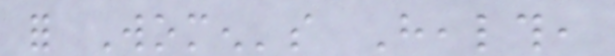for Women's Health,
